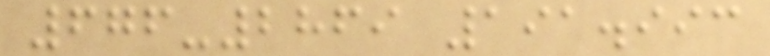676-2869 191.993
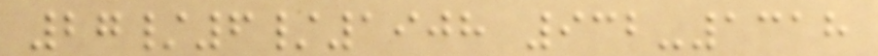27/6/1908 932-1318
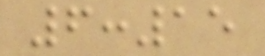6:15
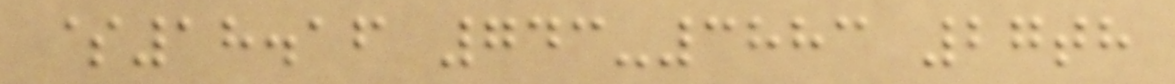$18.16 743-3883 27th
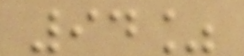94%
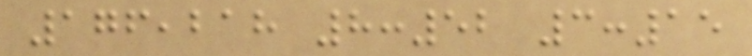176,218 8:52 3:15
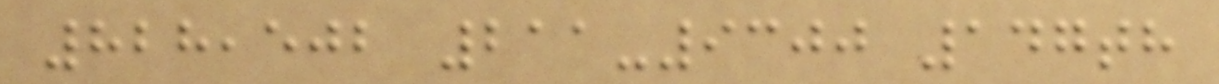828,502 211-9300 147th
